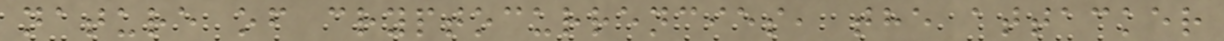nature of cryptocurrencies, the attacker
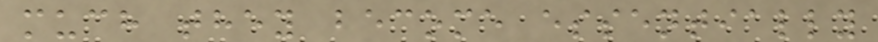much they become essentially
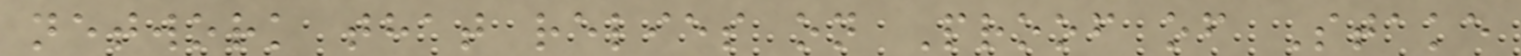network that relies on Proof of Stake
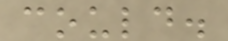could.
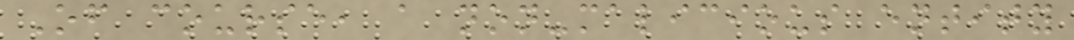Of course, a non-malicious entity
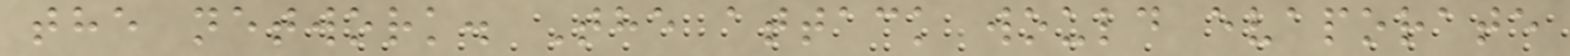the network. The attack would evaporate
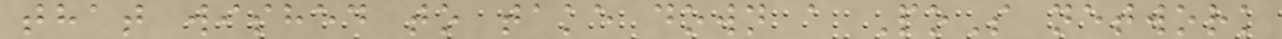that wished to take down a PoS network
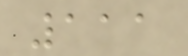111
